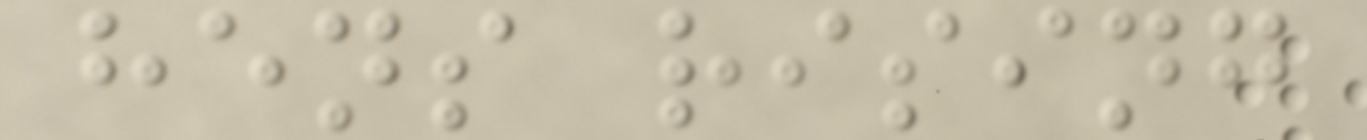hens rising
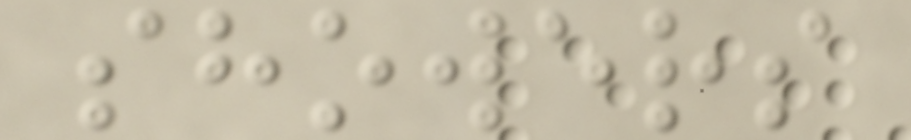showers
